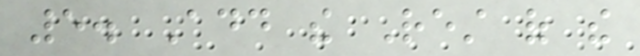5. Add the Rest of the
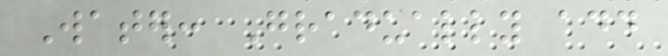Water: Gradually add
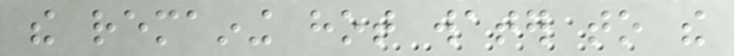the remaining hot water to the
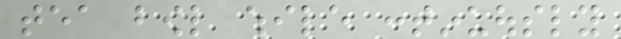tea bowl while continuously
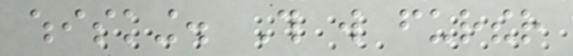whisking. This will further
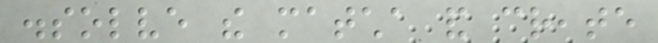dissolve the matcha and create
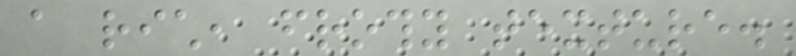a rich, frothy texture.
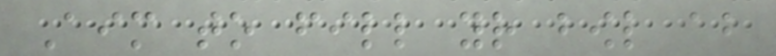Aim to fill your bowl about
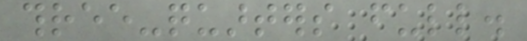three-quarters full.
